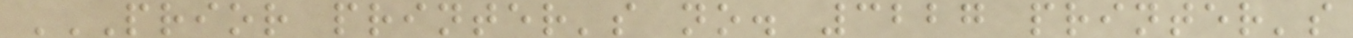PRIOR PRINTER'S NO. 3227 PRINTER'S
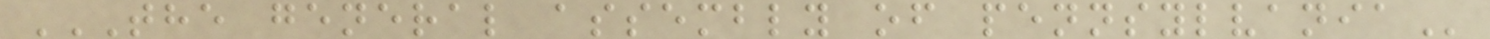THE GENERAL ASSEMBLY OF PENNSYLVANIA
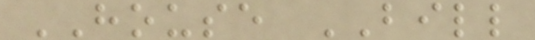HOUSE BILL
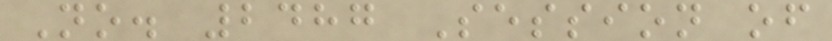No. 2487 Session of
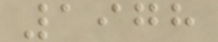1978
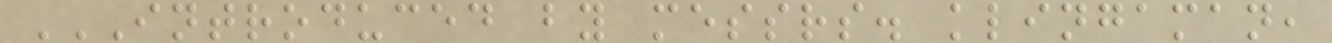INTRODUCED BY MESSRS. KLINGAMAN,
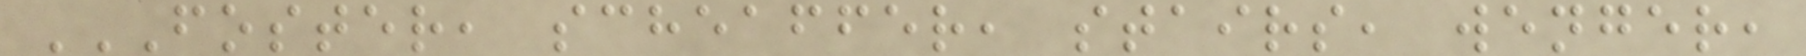FOSTER, SCHEAFFER, STAIRS, WENGER,
